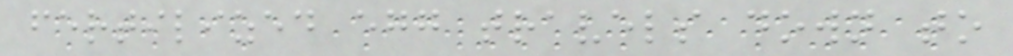fertilized egg travels down to
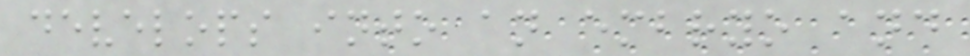develops into an embryo and
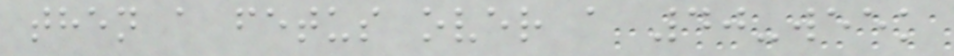then a fetus over a 40-week
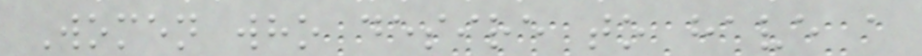Women who desire to have a
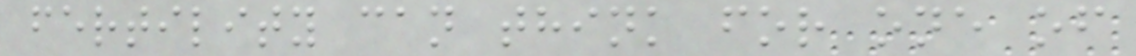fertility can think for one of
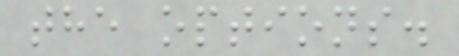the options.
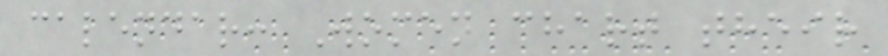calendar: Women chart their
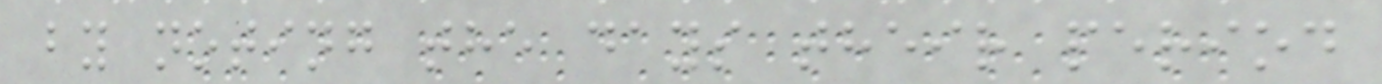by noting the days their period
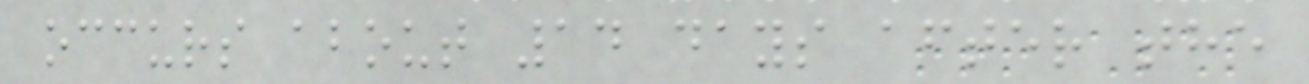occurs about 14 days after the
